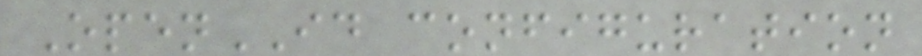OpenID configuration
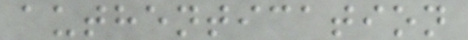authentication
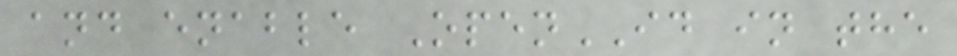and enable OpenID in the
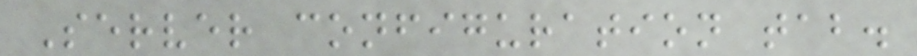Server configuration tab.
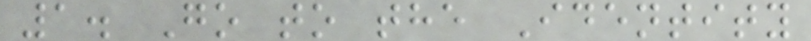1. Go to the Identity
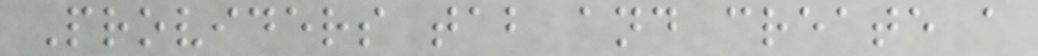Providers tab and create a
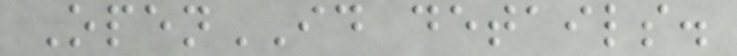OpenID details.
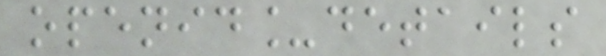openid_details
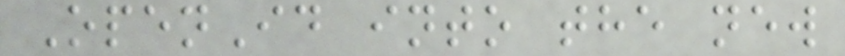OpenId into the new
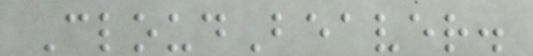CloudBeaver.
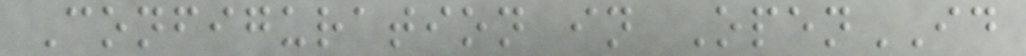Configuration in OpenID
